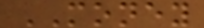MONEY
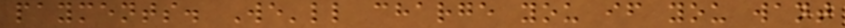payments. We'll charge you if you want
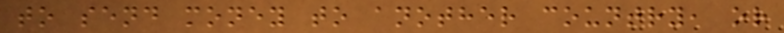to send money to another country, or
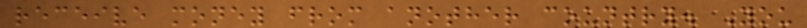receive money from another country. You
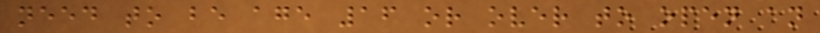need to be age 16 or over to open an
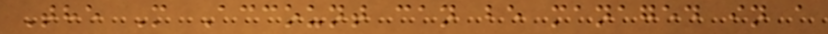The M Account can be managed in a
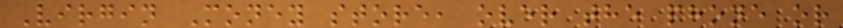Virgin Money store, over the phone or
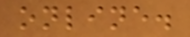online.
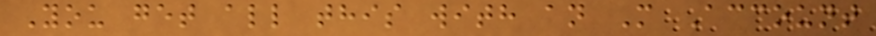You get all this with an M Account
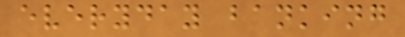everyday banking
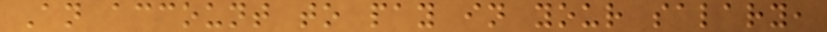An account to pay in your salary,
